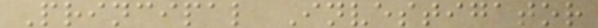Principal Investigator
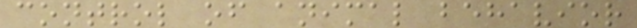control of animal behavior
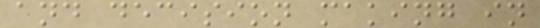and decision making in
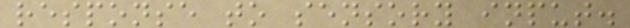response to sensory input.
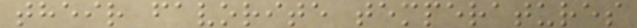their favorite temperatures
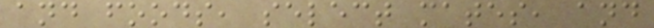and foods, select mates, and
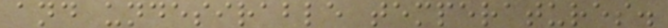and undesirable temperatures.
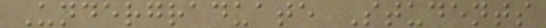Undergraduate Students
